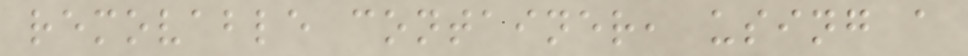removable container, using a
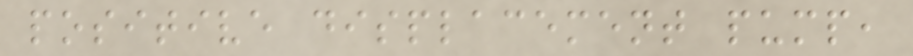positive displacement pump,
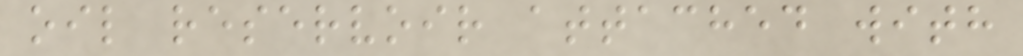oil reservoir attached with
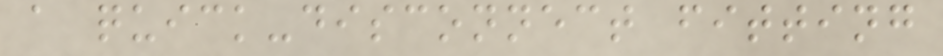a quick-disconnect fitting
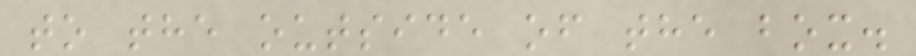to the outside of the box.
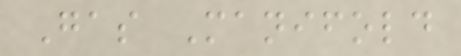Gas Manifold
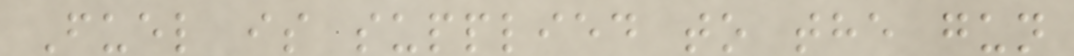Fuel is supplied to the gun
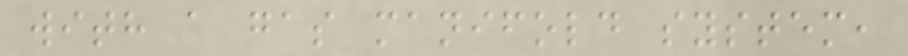with a gas manifold system,
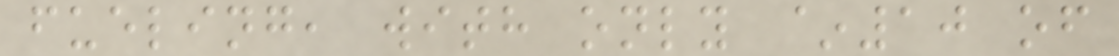fueling, with only ~10 of
